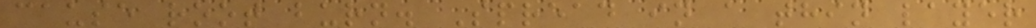cause root burn. Spread in a thin layer
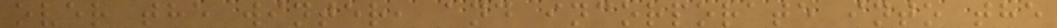over the winter, and incorporate into the
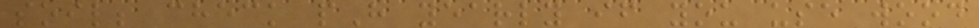soil; check pH yearly if you use wood
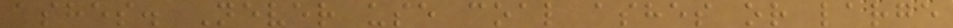ashes. Never use coal ashes or large
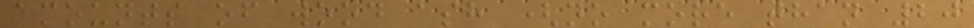amounts of wood ash (no more than 20
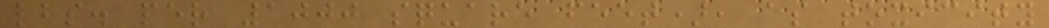lbs. per 1000 square feet), as toxicity
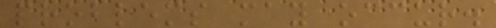problems may occur.
